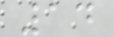14
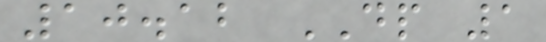10.12 DP 1
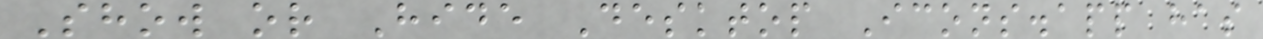Show or Hide Desktop Icons.app has
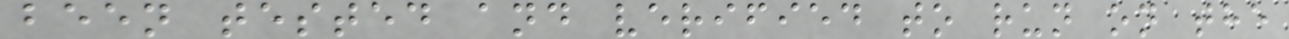been tested and verified to run on the
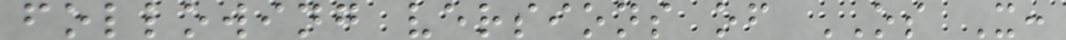following versions of OS X:
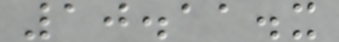10.11.x
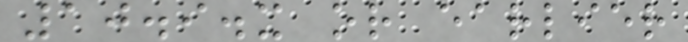10.9.x or earlier
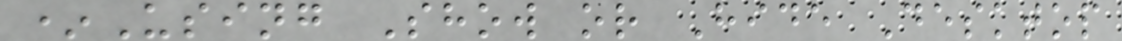*Using Show or Hide Desktop
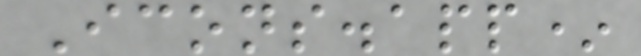Icons.app*
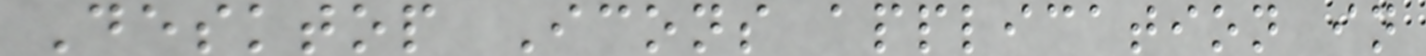Desktop Icons application in
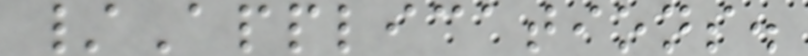/Applications.
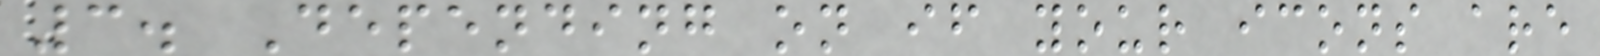3. Depending on if your icons are
